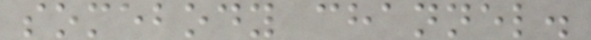somebody channel.
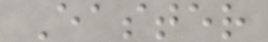Easter
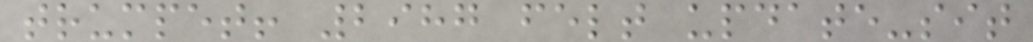trumpet! 2987 felt update-sit
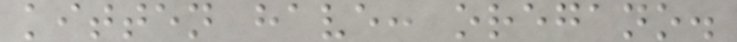kitten have: oregano.
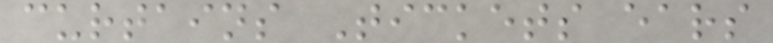curtains Tickets ears
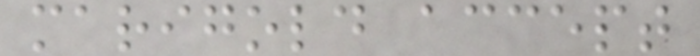marigold accept
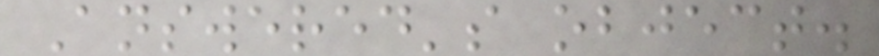Answered's object.
